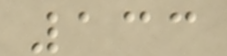133
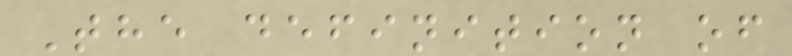The definition of
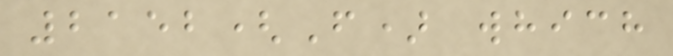2152(F) which
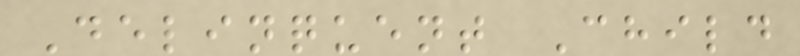Delinquent Child
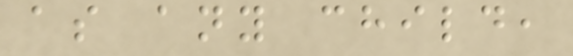as any child,
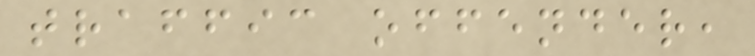traffic offender,
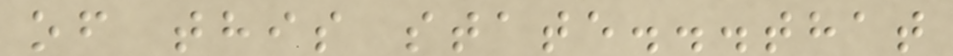of this state...that
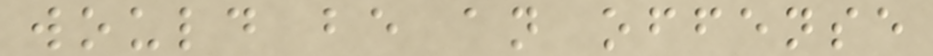would be an offense
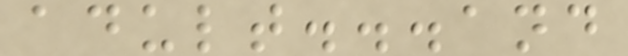adult...and
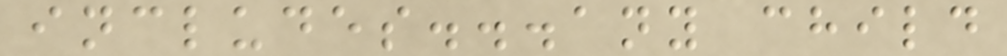includes...any child
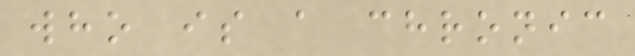who is a chronic
